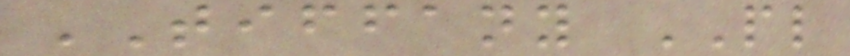TIFFANY PL
